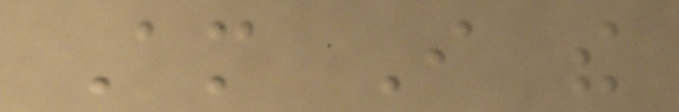Am I the
